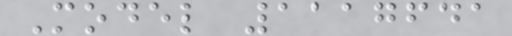Model 1117641
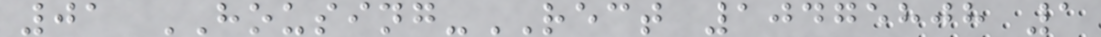01 HOUSING-RECT 10475808 1
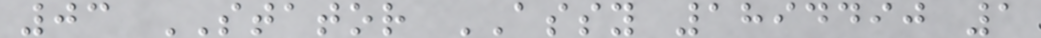03 STATOR ASSY 1894490 1
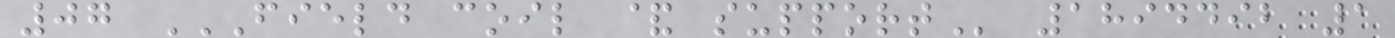07 FIELD COIL & SUPPORT 1894492 1
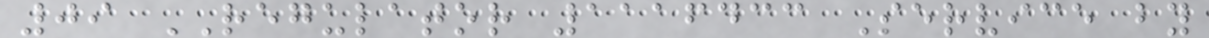09 REGULATOR 1116433 Service by
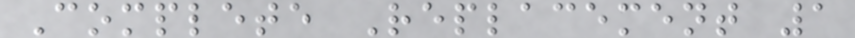Complete Replacement 1
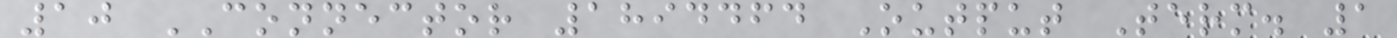10 CONNECTOR 1894464 Output Term. 1
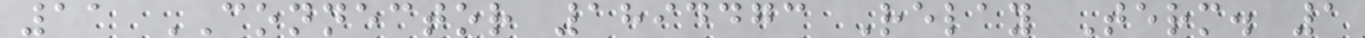11 CONNECTOR 1894473 Relay Term. 1
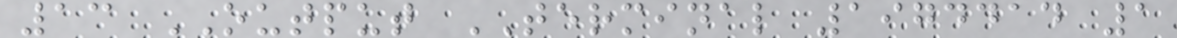13 OUTPUT TERMINAL 1974414 1
